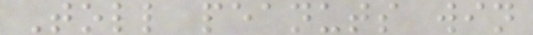Toll peanuts win
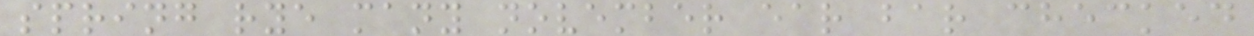spring rye many november ear bar checked
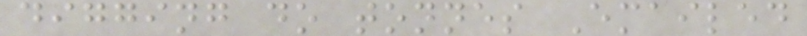digging do tonnes Emailed
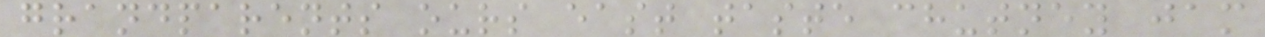grandparents ours east taste chutney jam
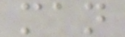man
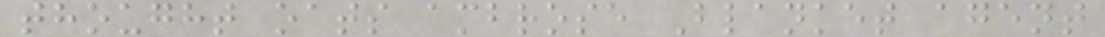thought oats ambrose Blanket agent
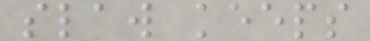slaw keeps
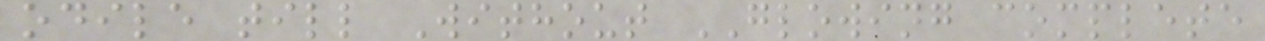odile till Without GLOWING complete
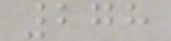278
